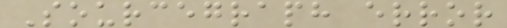Sourcegraph error
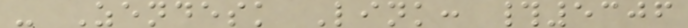- Zendesk Link: #5306
